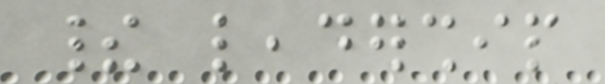their leadership
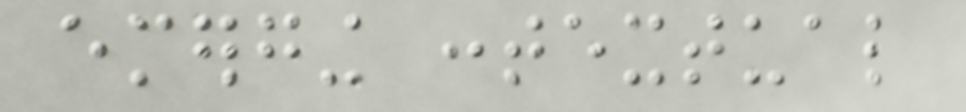emerging contextual
